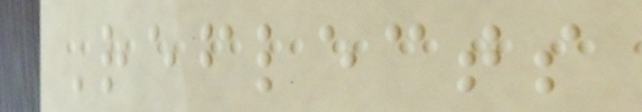Reflects
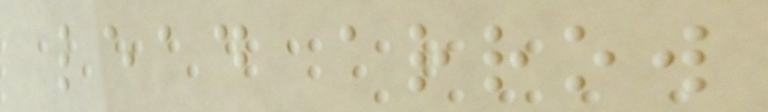lead arrow
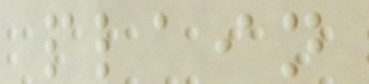plain
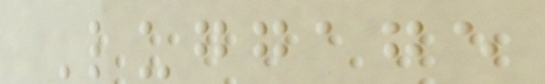Luggage
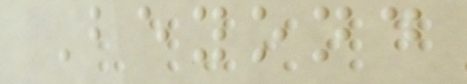Beyond
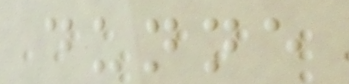dunne
